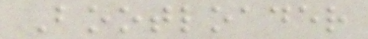Bootloader
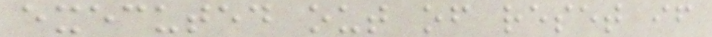executed out of reset if
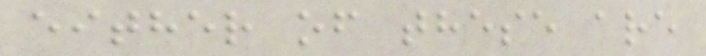either of these are
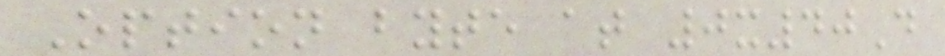Option byte at 0x40D
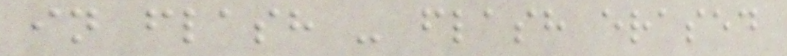in flash - flash erased
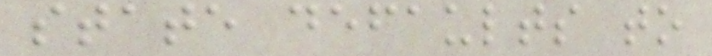state defaults to
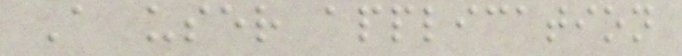A user application
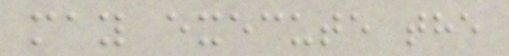may execute the
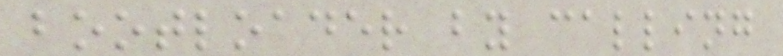bootloader by calling
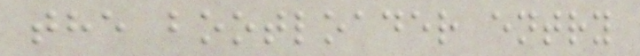the bootloader entry
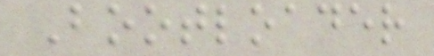Bootloader
